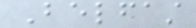Belfast
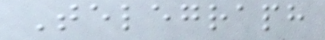Telegraph
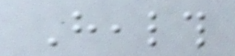Health
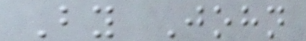By John
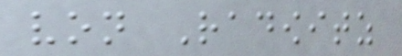von Radowitz
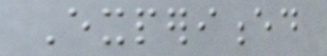Experienced
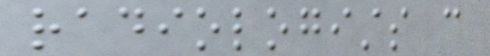radiologists can
